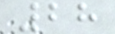28
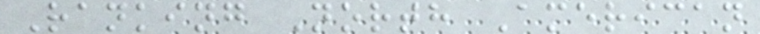Ranking North American
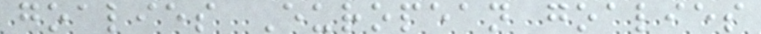goalies European goalies
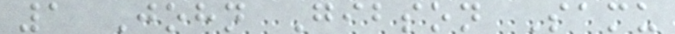1 John Gibson Samu
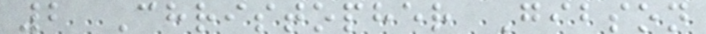2 Christopher Gibson
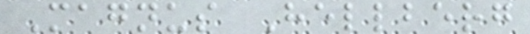Magnus Hellberg
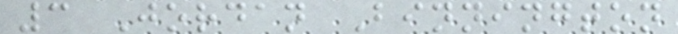3 Jordan Binnington
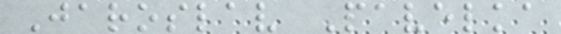Jaroslav Pavelka
